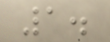1.
